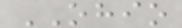OHIO
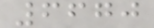6670
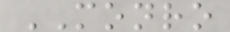MONRO
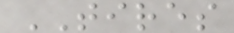TIRES
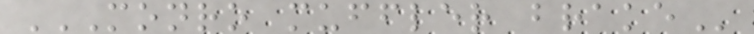MONRO MUFFLER BRAKE
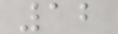12
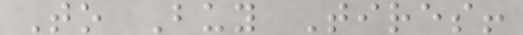To Buy Tires!
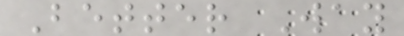Better Way
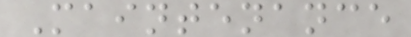Maintenance
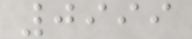0999
